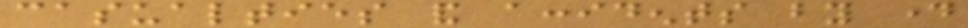casualties and accidents by day
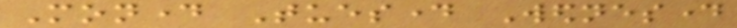Monday Tuesday Wednesday
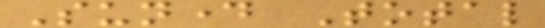Sunday Total
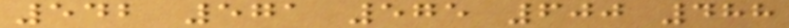542 571 575 600 488
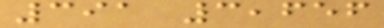391 3,656
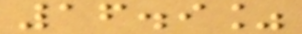16.9%
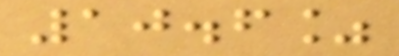10.6%
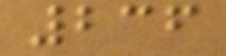236
